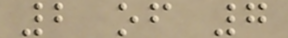2 of 7
